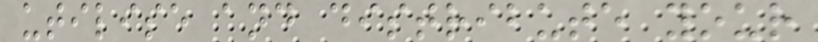utilise and distribute your
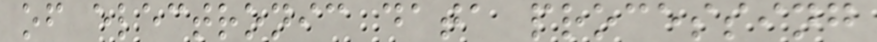of electronic data processing
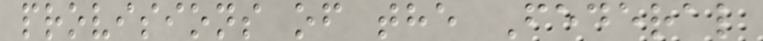provisions of the Federal
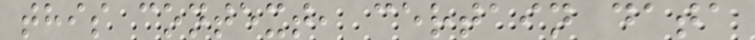this context, certain data
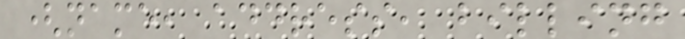(name, address, billing
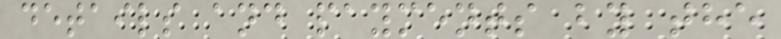details and payments by the
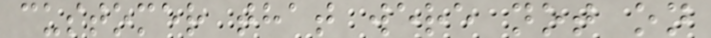customer that were not on
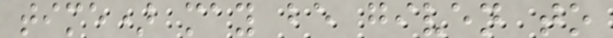time) may be given to
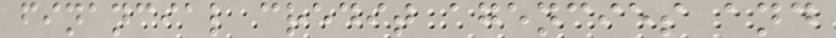financial credit agencies and
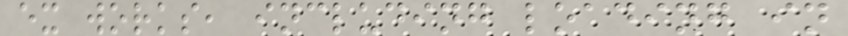ex works, including loading in
